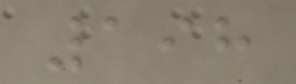198
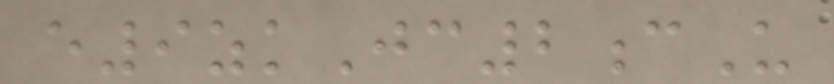e9zkJc2cU
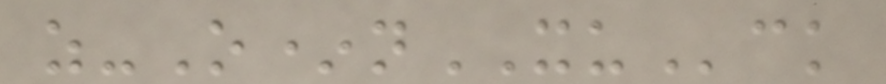z-O*nXUck
